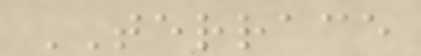TERRACE
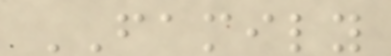FAMILY
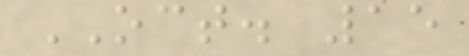OCT. 15
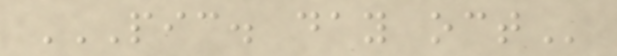PIC. DAY OCT
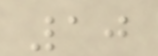10
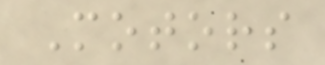Motors
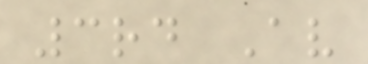3rd Av
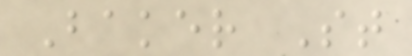Baker St
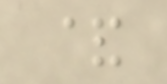&
